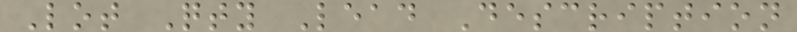Lot Qty Lead Description
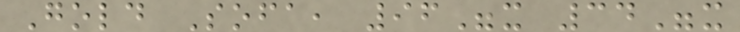Gold Sofa, 96"x 34"x
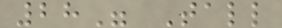28" Tall
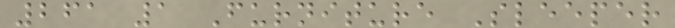261 1 Furniture Sleeper
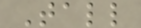Tall
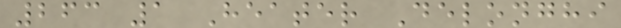263 1 Heater Delonghi
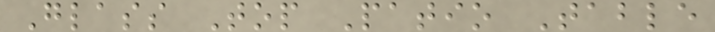Glass Top Patio Table
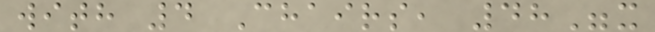with 4 Chairs, 48"x
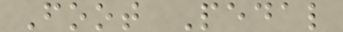Foot Pedal
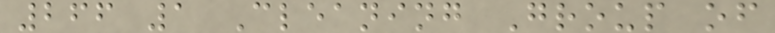266 1 Cleaning Group of
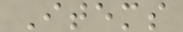Items
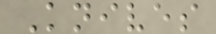Knives
